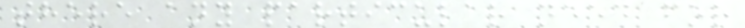there any particular need for
